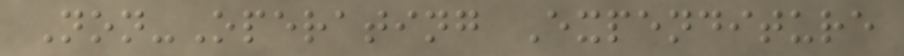Non-Operating Expenditure
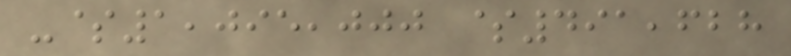-$1,095,000 $491,628
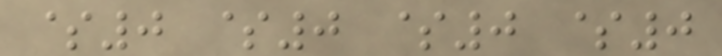$0 $0 $0 $0
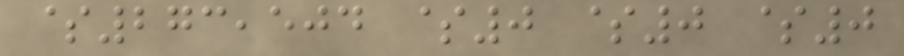$273,504 $0 $0 $0
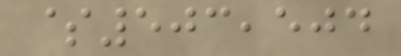$503,504
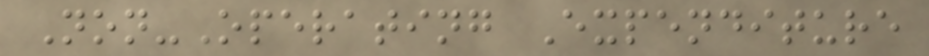Non-Operating Expenditure
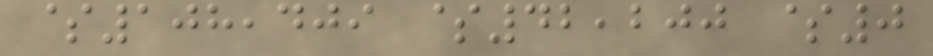$108,409 $42,200 $0
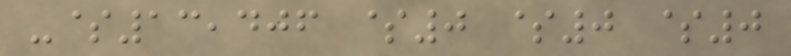-$13,406 $0 $0 $0
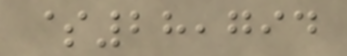$28,794
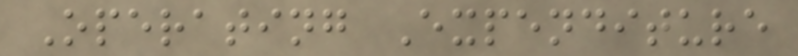Operating Expenditure
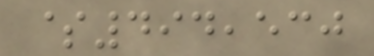$494,530
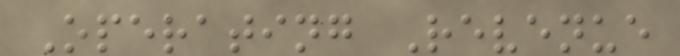Operating Revenue
